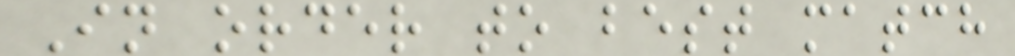In order to best match
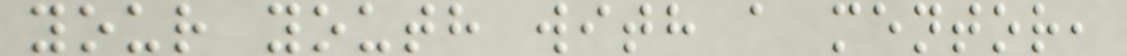your youth with a mentor,
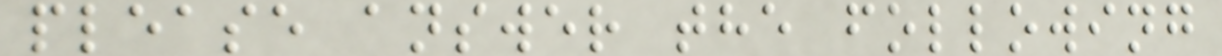please answer the following
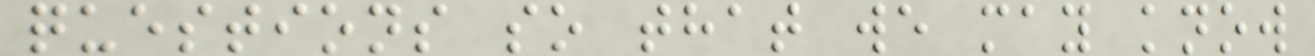questions so that we may know
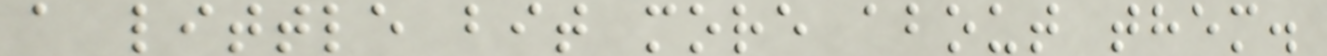a little bit more about them.
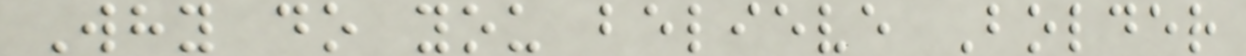Why do you believe Bolder
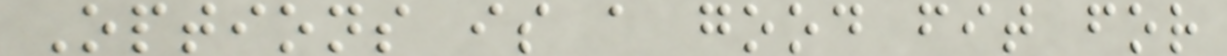Options is a good fit for
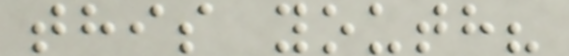this youth?
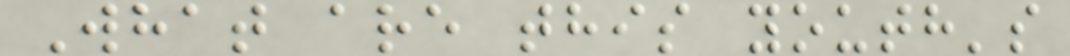What are this youth's
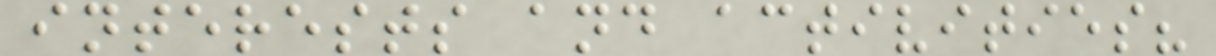interests and activities?
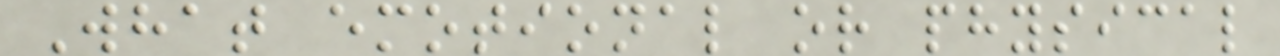What emotional or physical
